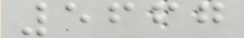5667
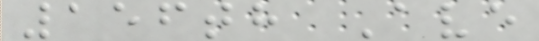156th Ave
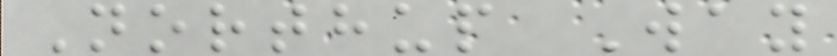Northup Way
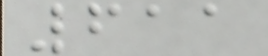611
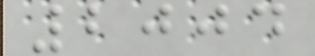2004
